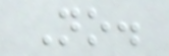No.
